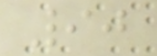90
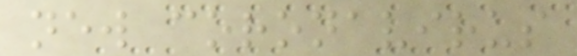new coronavirus
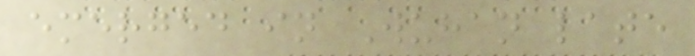emerged in Wuhan late
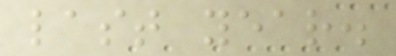last year.
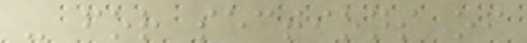- for sections of
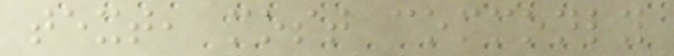text, most commonly
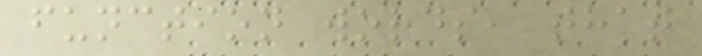function words, that
